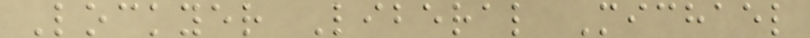Lockyer Liberal Michael
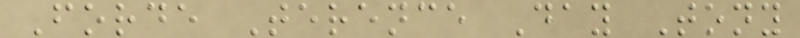Forde Terence Day Tony
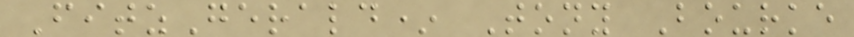FitzGerald* Tony Bourke
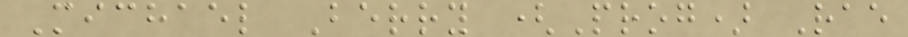Michael Berry (Prog) Rae
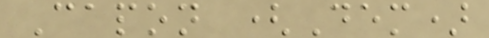Capon (Dem)
